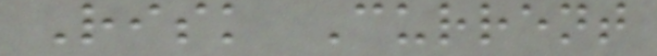Risk Current
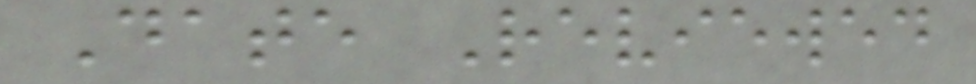Date Reviewed
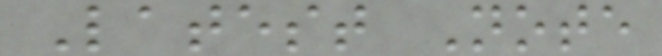Latest Note
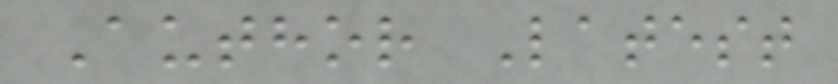Author Latest
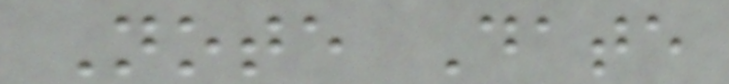Note Date
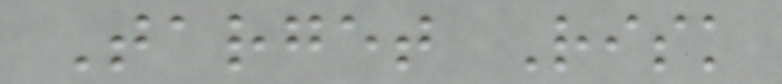Target Risk
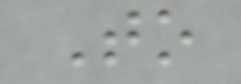To
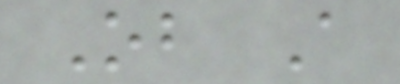Ob A
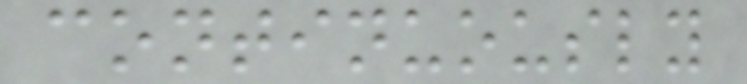continuously
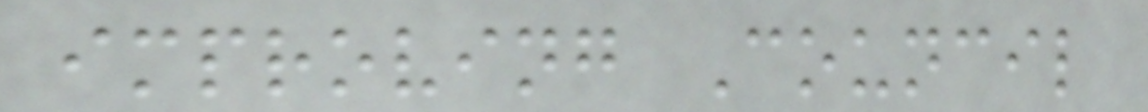improving Council
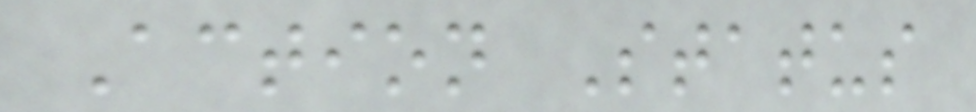Action Status
